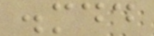.mdd
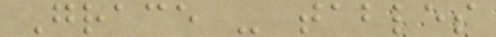Grace - tables
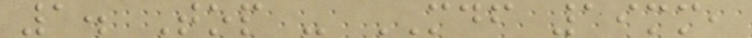1. Top - MDF 19mm,
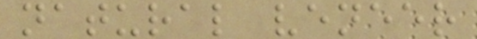natural veneer
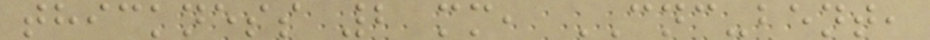thickness 2 mm, CNC-bent,
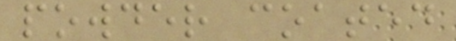powder coated
